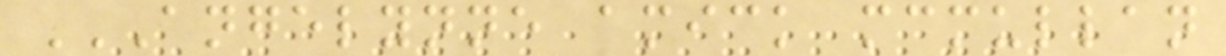ANGELYNNE AMICK MCMULLAN
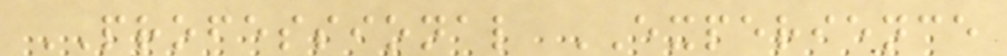PROFESSIONAL EXPERIENCE
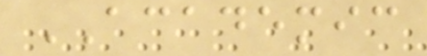ACADEMIC
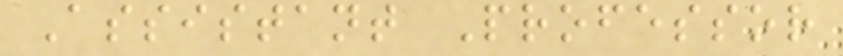Assistant Professor
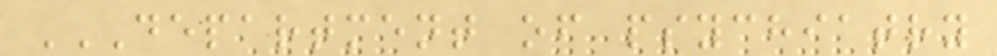DEPARTMENT OF PSYCHIATRY
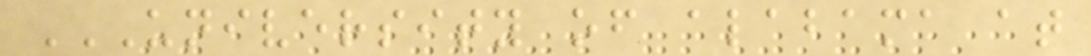UNIVERSITY OF ALABAMA AT
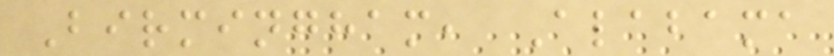Birmingham, Alabama
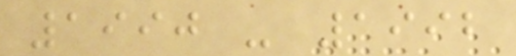1990 - 1992
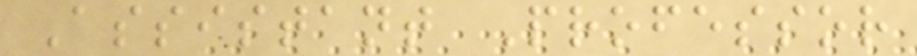Assistant Professor
